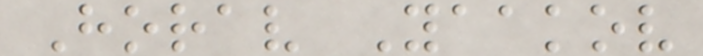Horav Yaakov
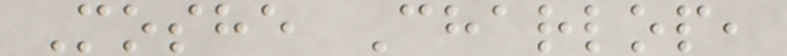Moshe Charlop,
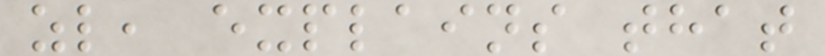zl, explains that
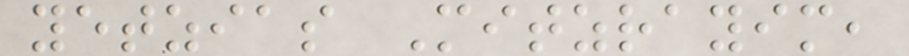yetzias Mitzrayim,
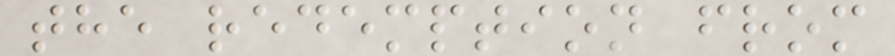the redemption from
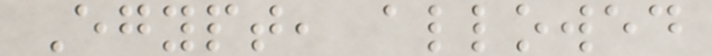Egypt, allowed
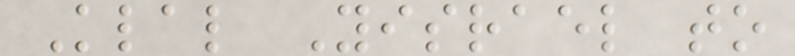Klal Yisrael to
